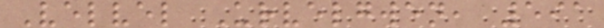Velvel Urvelgwen, 591
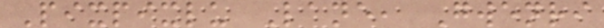Pixpixlu Lane, Gwenri
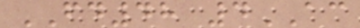FD48 4AC
